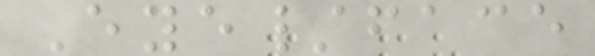Eye/face
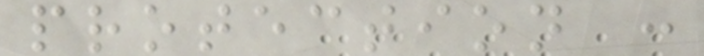protection :
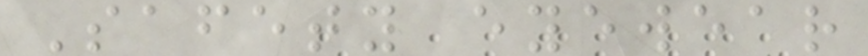Safety eyewear
